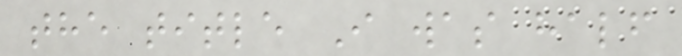the title I was half
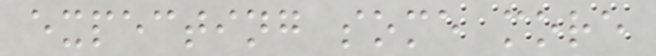expecting some more
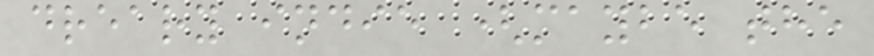dreary indie (maybe the
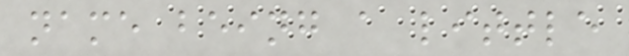name being a little
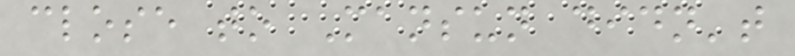close to Mansun didn't
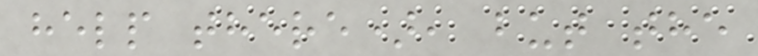help there), but the
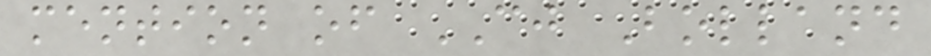mention of CJ Bolland
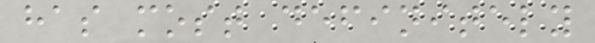has most definitely
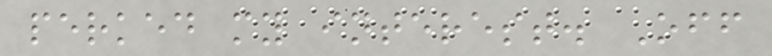perked my interest. Off
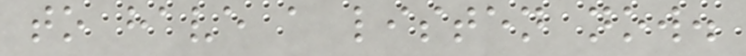to have a listen now.
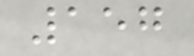157
